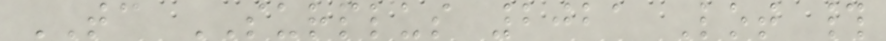TC SURPLUS 2021 Lot #
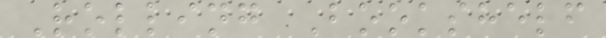Rolling Bookshelf
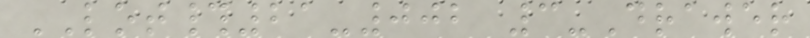LOT#21-002 3-Drawer
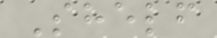Shelf
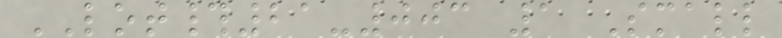LOT#21-003 1 Small
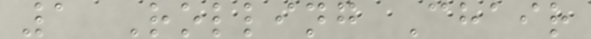1 Rolling Chair
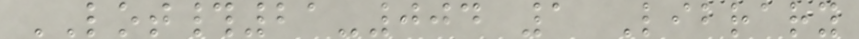LOT#21-004 1 Library
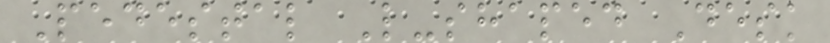Pedestal L-shaped Desk
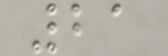21
